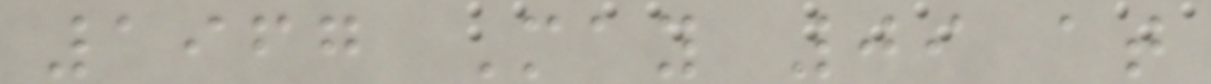1967 May 09 at
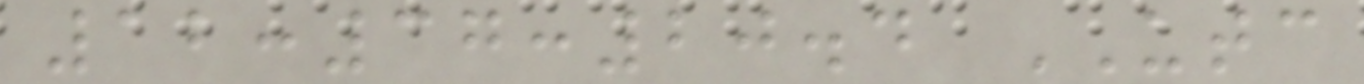12:37:20.4 UTC
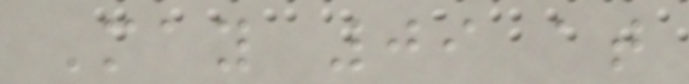May 09 at
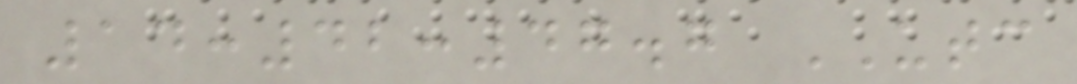14:42:47.7 UTC
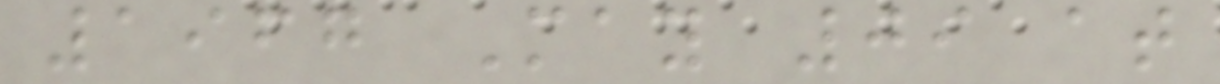1967 May 09 at
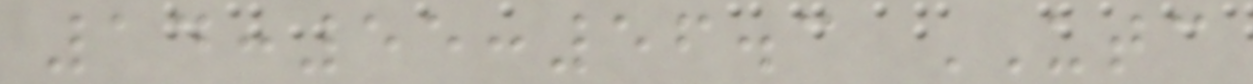14:55:56.3 UTC
